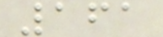161
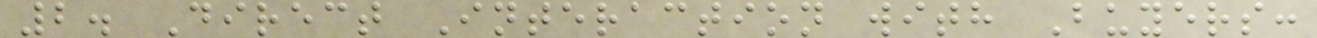2. Direct Interaction with Buyers:
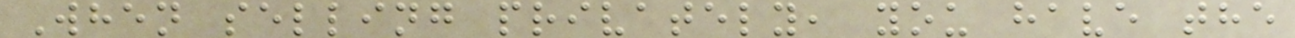When selling privately, you have the
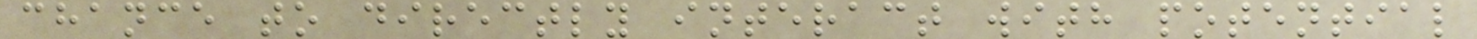chance to directly interact with potential
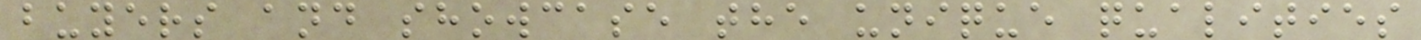buyers and showcase the unique qualities
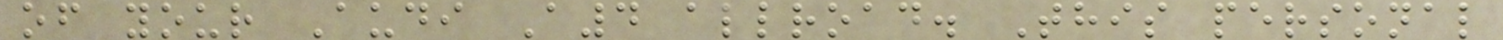of your Audi A4 allroad. This personal
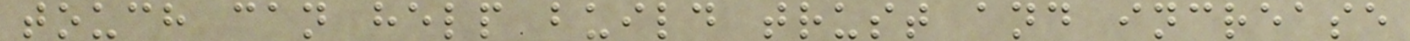touch can help build trust and increase
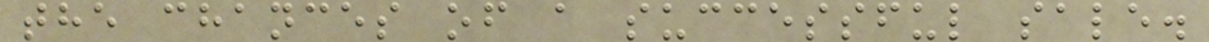the chances of a successful sale.
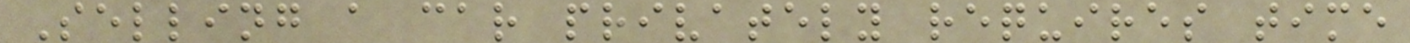Selling a car privately requires time
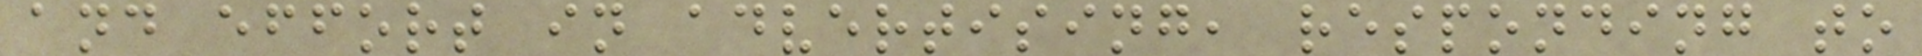and effort in advertising, responding to
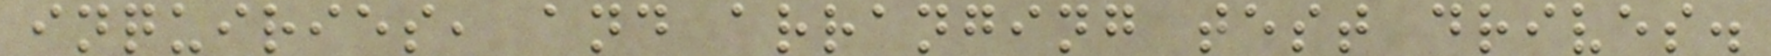inquiries, and arranging test drives.
